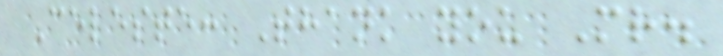Celeste: Thank you Mr.
